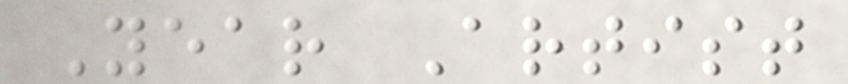Year Artist
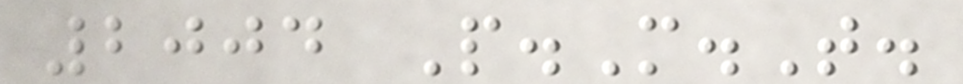2004 P.M.T.
